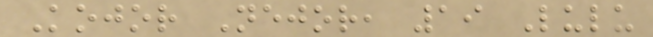Kojor Nejor, 19 Lulu
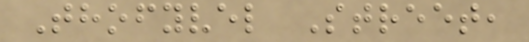Thofyvel Street,
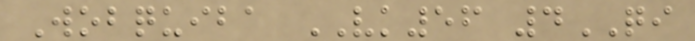Wobquiba VK56 4QI
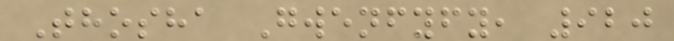Thosha Gwenfyfy, 920
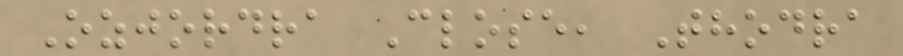Ozjordra Close, Thodra
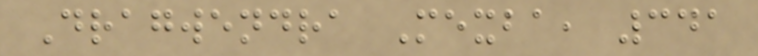Dragwendra Mexba, 341
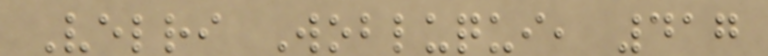Velri Wobluqui, 417
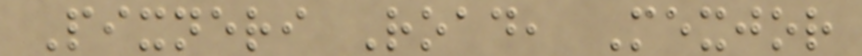Pixneri Road, Mexjor
